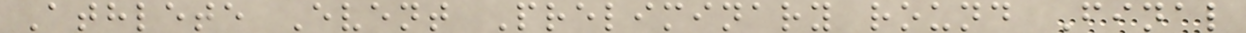Athlete Event Preliminary round Final
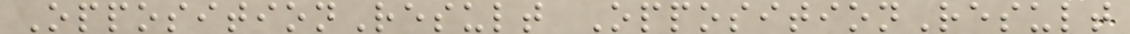OppositionResult OppositionResult
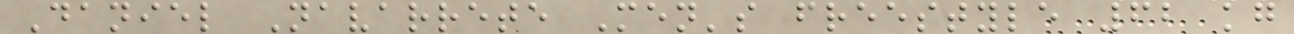Daniel Navarrete Men's freestyle 62 kg
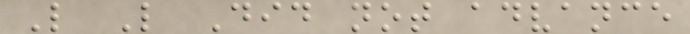L L Did not advance
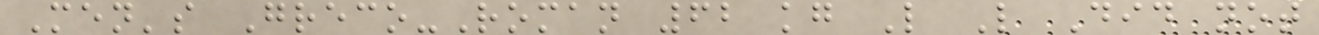Men's Greco-Roman 62 kg L L Did not
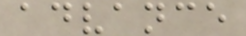advance
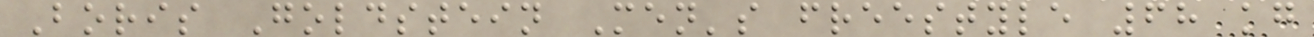Boris Goldstein Men's freestyle 68 kg
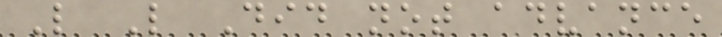L L Did not advance
